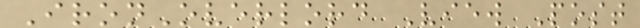IronOverlord View Post
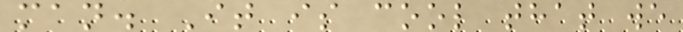man. It is cool that we
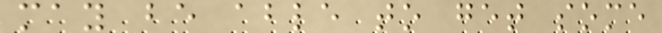may be able to get some
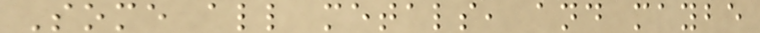Some all metals, and maybe
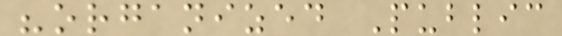"organized Public
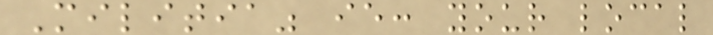Militia" ie: your local
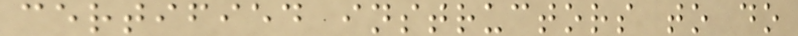certified instructors to do
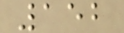152
